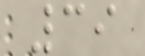39
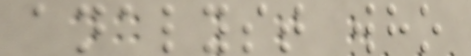analyst who
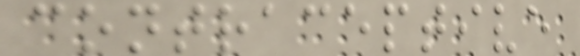contraceptive
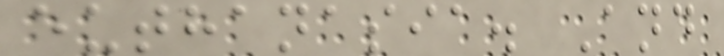euthanasia. And
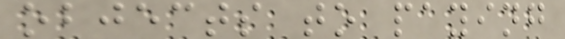objects to paying
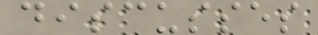discusses
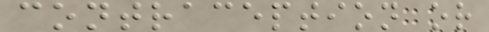contraception or
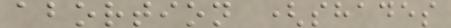abortion (shades
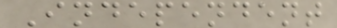Independent
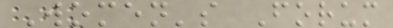Women's Forum
